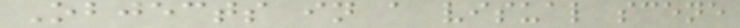Objects in a visual scene
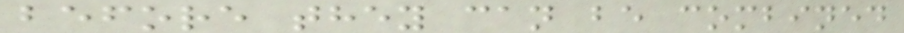before they can be combined
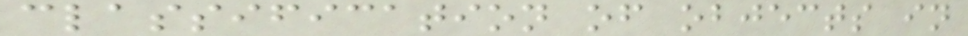classification of objects in
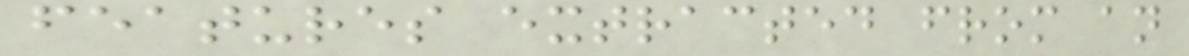features extracted from an
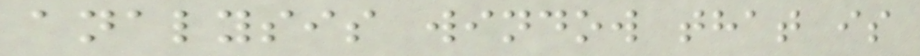analysis window that is
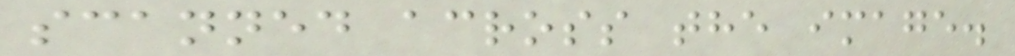scanned across the image.
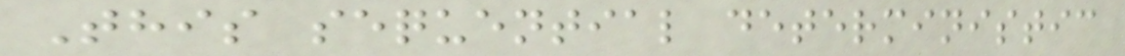This sequential deterministic
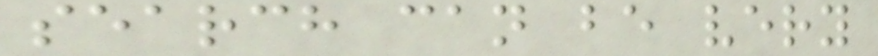search can be very
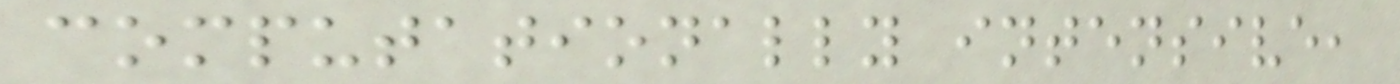computationally intensive,
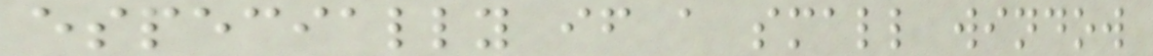especially if a small window
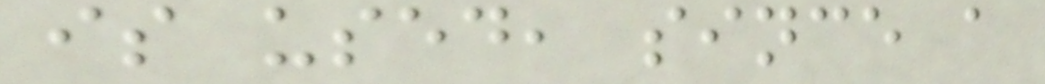is used, since a
